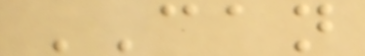CAN
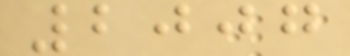2007
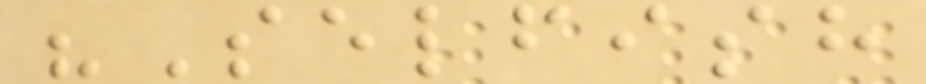"Selfish
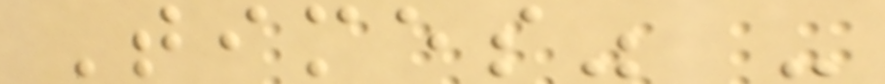Times" -
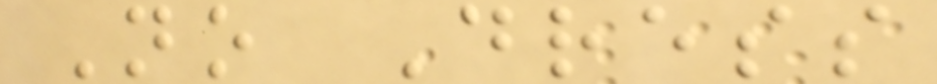No Dress
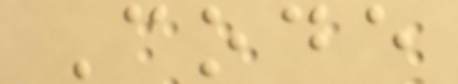Code
